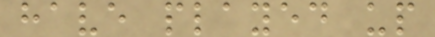have played up
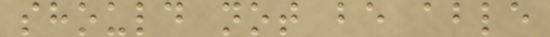should not be able
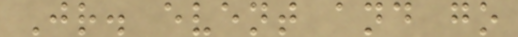Jr. event and go
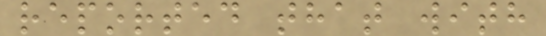reported that with
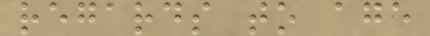regards to age
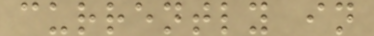currently in
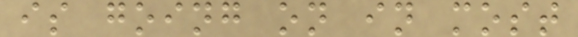is going on in most
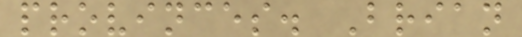provinces. Brian
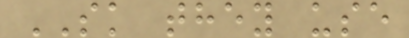SK they use
